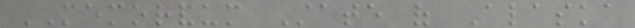MEMORANDUM State of Alaska
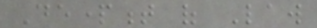Department of Law
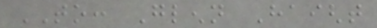TO: Glenn Haight
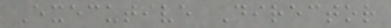Executive Director
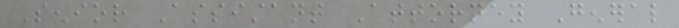Senior Assistant Attorney General
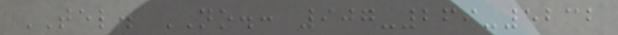TEL. NO.: 907-269-5232
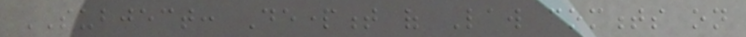SUBJECT: Department of Law comments on
